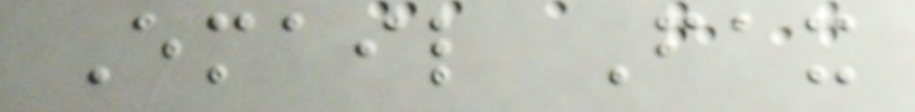Email Fax
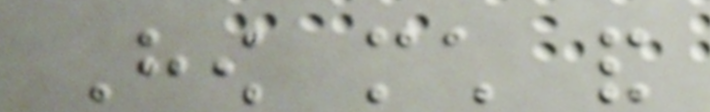How much and
